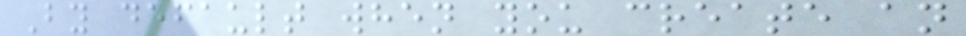By default when you create an
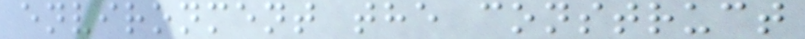environment the construct
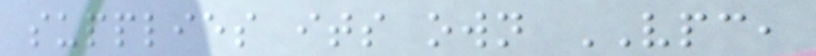supplies its own VPC,
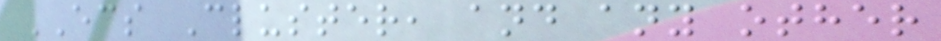ECS Cluster, and any other
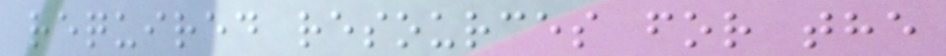required resources for the
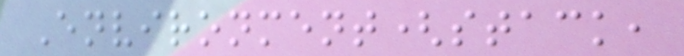Environment(stack,
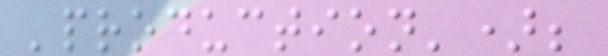'production');
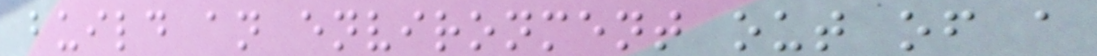build an environment out of a
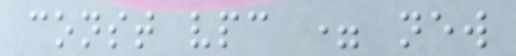const vpc = new
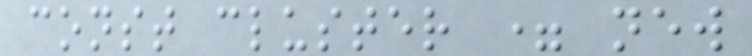const cluster = new
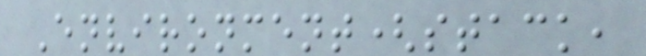Environment(stack,
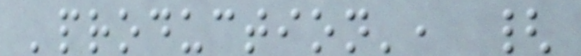'production', {
